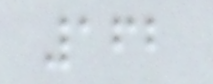162
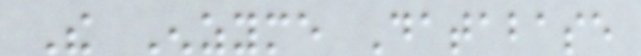The Enzyme Database
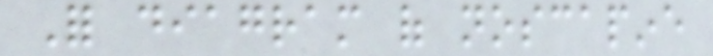For diagram of noscapine
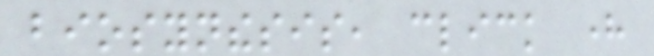biosynthesis, click here
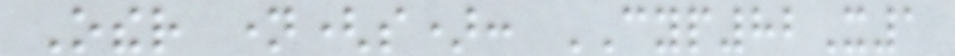Other name(s): CYP82X1
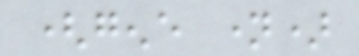(gene name)
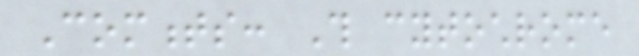Comments: This cytochrome
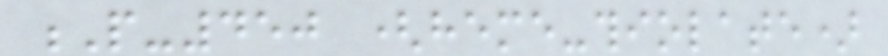P-450 (heme-thiolate)
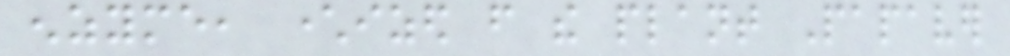enzyme, characterized from the plant Papaver
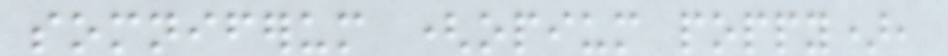somniferum (opium poppy),
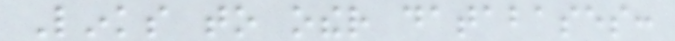Links to other databases:
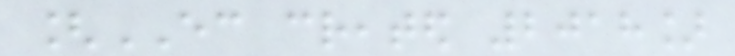[EC created 2018]
